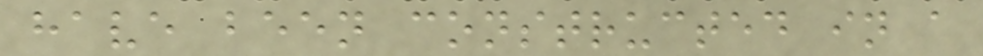have been constructed in a
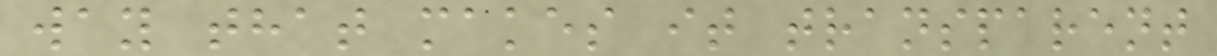way that makes it transparent
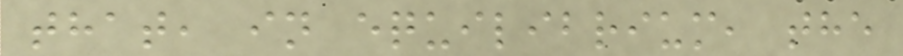that, in equilibrium, the
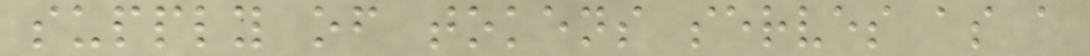supply of tokens serves as a
